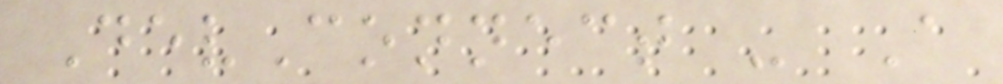DevConnect - A
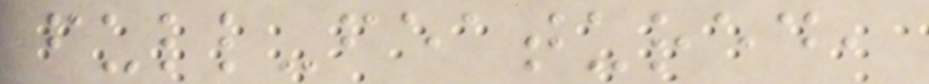full-featured,
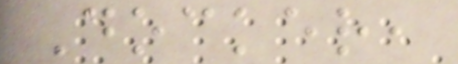Docker,
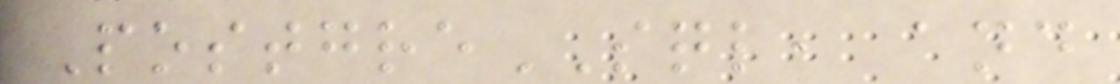PostgreSQL, and
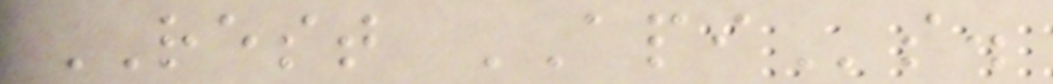REST APIs.
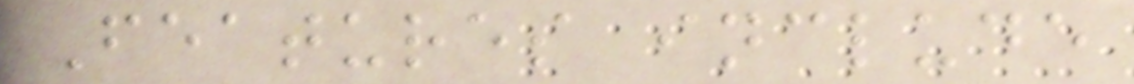Features include
